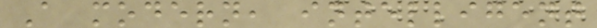A modern, intelligent
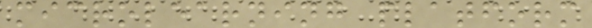microlearning platform
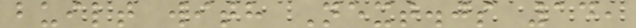built with Next.js 14,
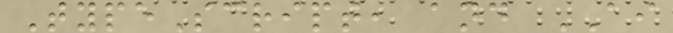TypeScript, and AI
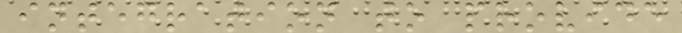integration to provide
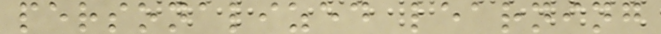personalized learning
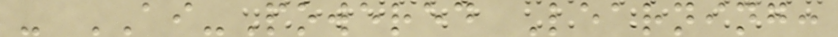- AI-Powered Learning:
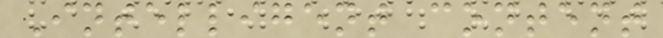Intelligent content
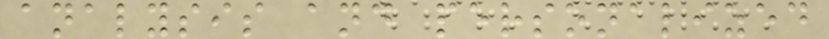analysis and personalized
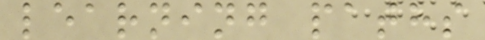learning paths
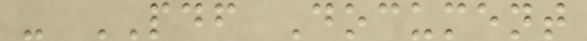- PDF Document
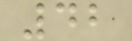42
